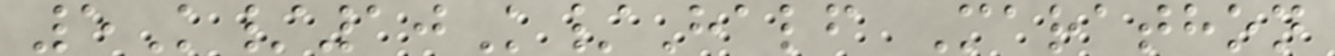5K/10K/Half Marathon
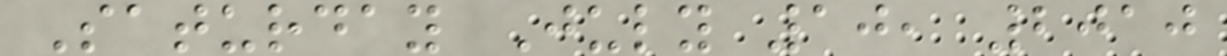Saturday July 10, 2010
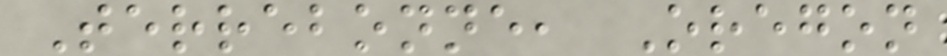Terrebonne, Oregon
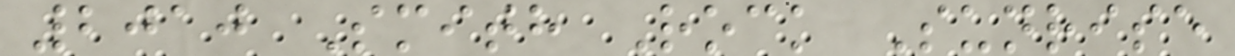2010 Smith Rock Sunrise
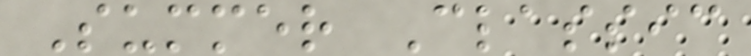Summer Classic
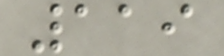119
